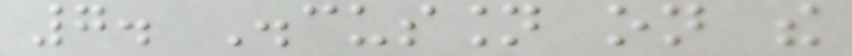7. Discussion on the
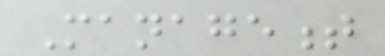Management
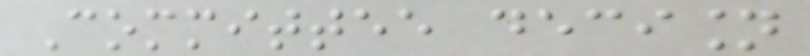Committee decision
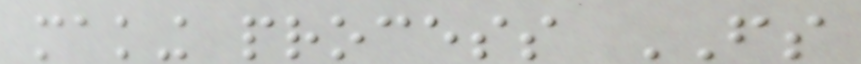making process FS
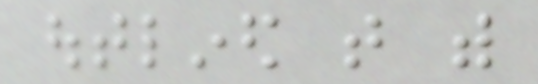outlined that with
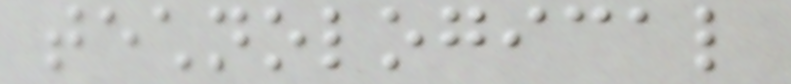technological
